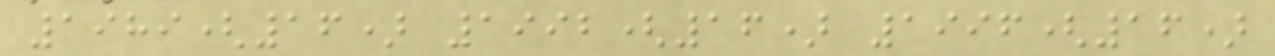1989(16) 1992(16) 1996(16)
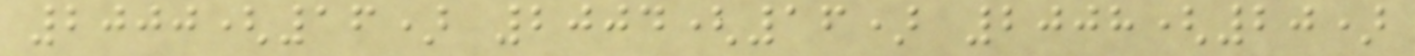2000(16) 2004(16) 2008(20)
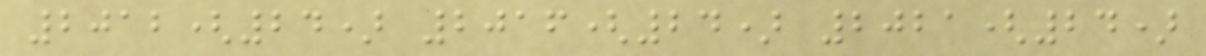2012(24) 2016(24) 2021(24)
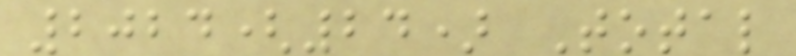2024(24) Total
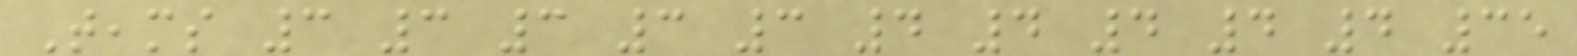Teams 3 3 3 3 3 4 4 4 4 4 35
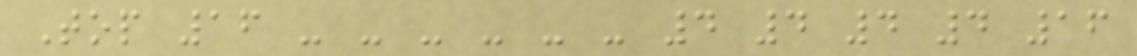Top 16 - - - - - - 4 4 4 4 16
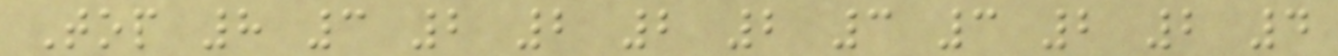Top 8 3 2 2 2 2 3 3 2 2 4
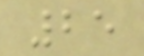25
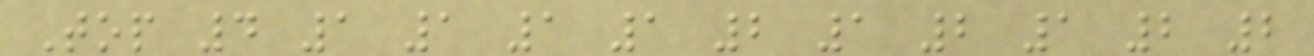Top 4 1 1 1 1 2 1 2 1 2 2
